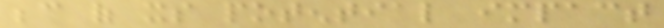because of its potential impact
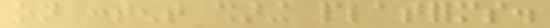on content sharing platforms.
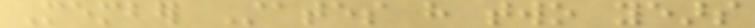Member States have two years
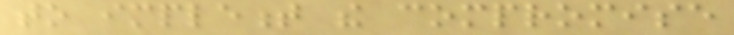to implement the compromise
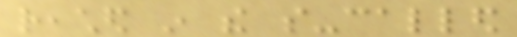reached in the so-called
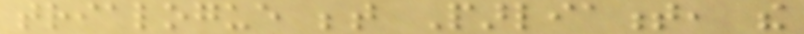trialogue between Parliament, the
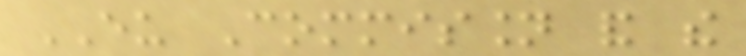EU Commission and the
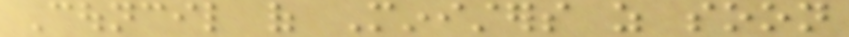Council of Ministers as soon
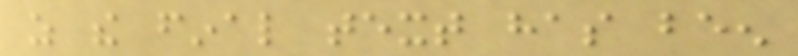as the final text has been
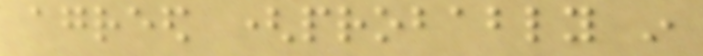agreed (probably in
